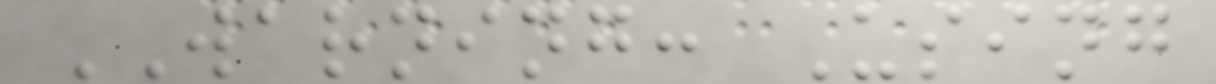WARNING: Using
